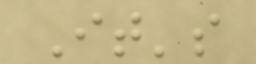It's
